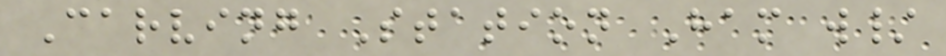Carving Station Ham w/
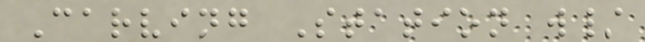Carving Station w/
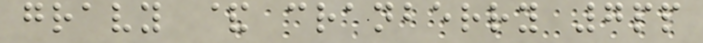gravy & cranberry 7pp
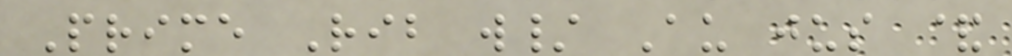Prime Rib w/ Au jus &
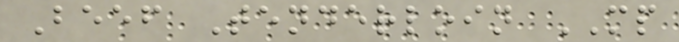Beef Tenderloin MP
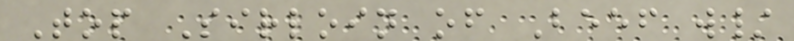Top Sirloin of Beef w/
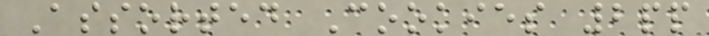Assorted Cookies 2pp
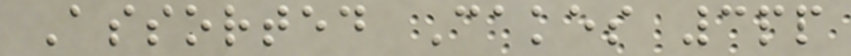Assorted Cakes 3pp
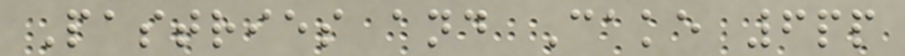Pastries and Cake 6pp
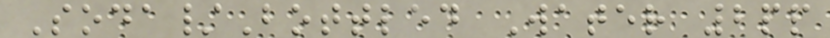Soda/Bottled Water 2pp
